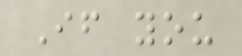If you
